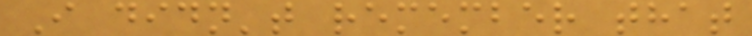I didn't remember that
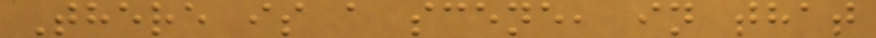There is a scene, in that
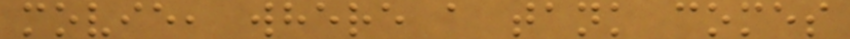movie, where a tank comes
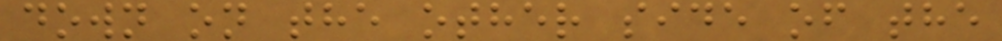down on the other side of the
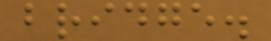bridge.
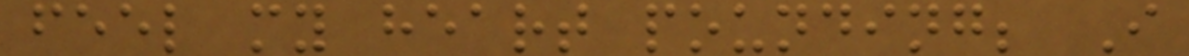feel my heart pounding; I
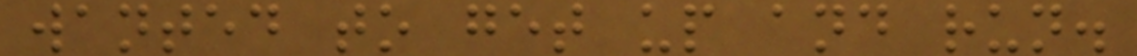wanted to get up and run.
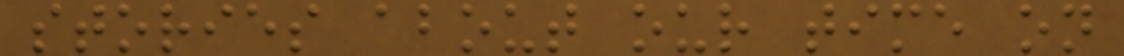stories about our time on
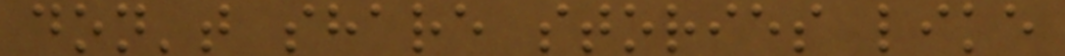don't share stories like
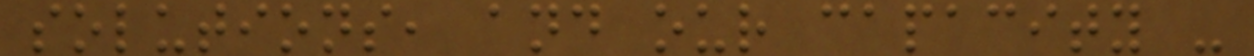solutions, and our capacity -
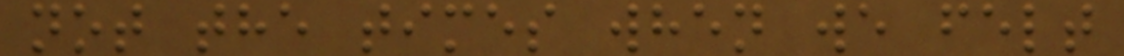not the times when we felt
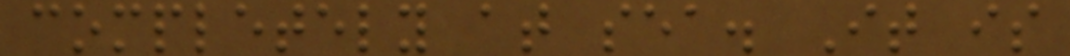completely at sea. It is
